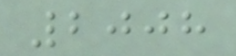2008
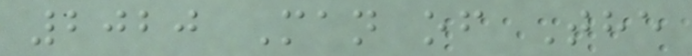2020 Man of The
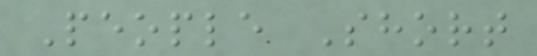People Short
